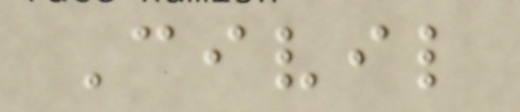Civil
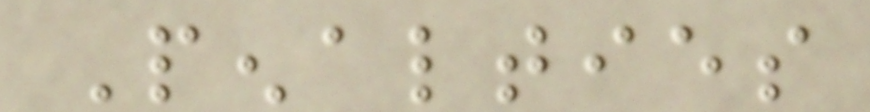Penalties
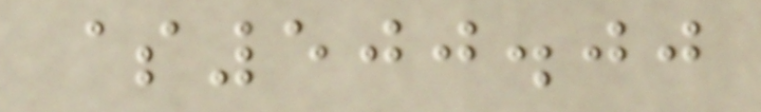$500.00
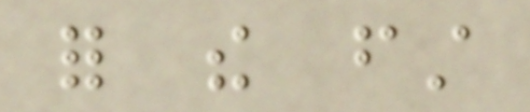for the first
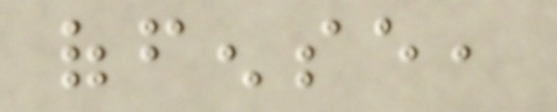offense,
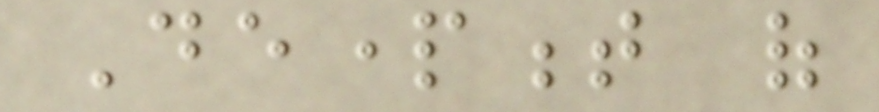Department of
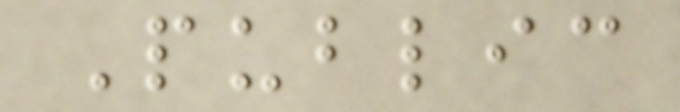Public
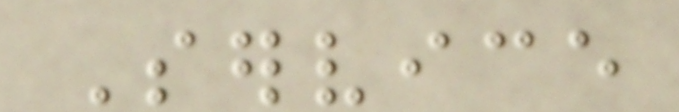Service
